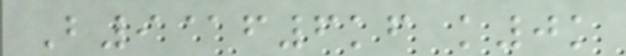B9@f6kf k0k
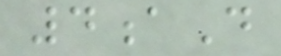4aD
